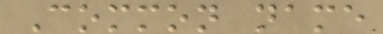Common name
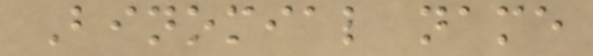Binomial name
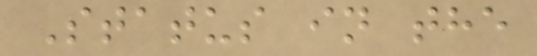Status in the
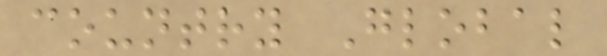country Global
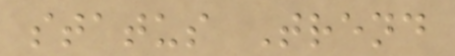status Trend
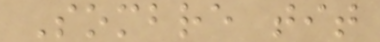Sombre tit
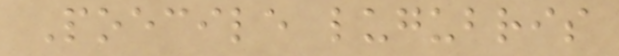Poecile lugubris
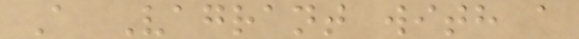A Vagrant with a
